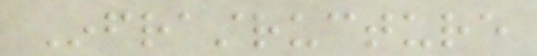Infrastructure
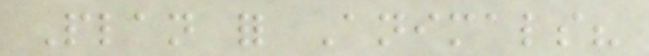Plan for Animals?
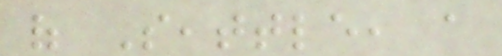of Seattle, a
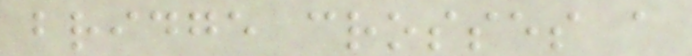bridge crosses a
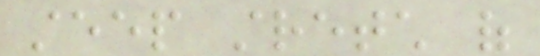steep stretch of
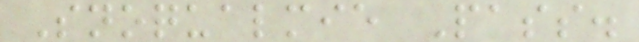Snoqualmie Pass.
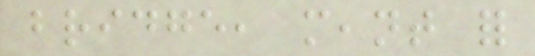bridge, meant for
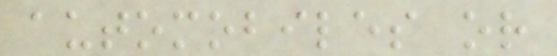automobiles or
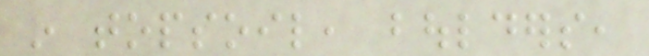in topsoil, boulders,
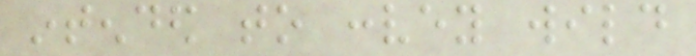intended to convey wild
